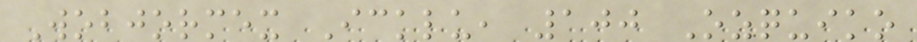Wobjormex Icklu, 100 Ozquiko
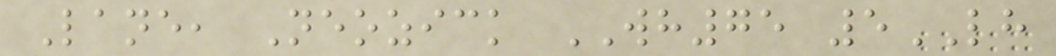Lane, Neozick WH75 5LH
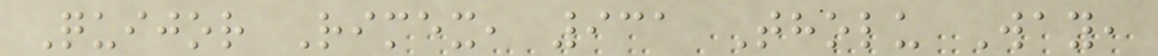Quijor Rimex, 931 Tholu Way,
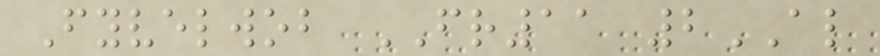Fyvelwob FR11 2AL
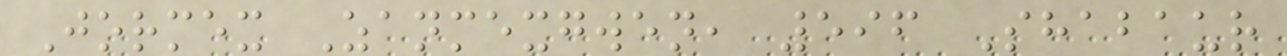Jormex Zanmexgwen, 596 Shabaur
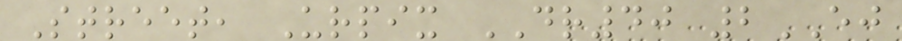Street, Urpix DR40 2EJ
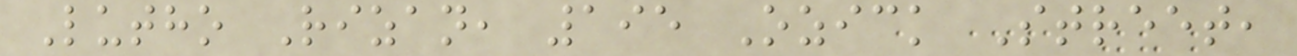Lutho Rizan, 195 Ozick Street,
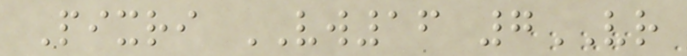Pixri VW16 7VR
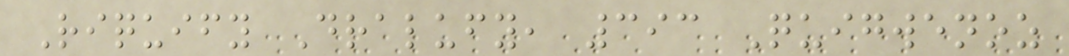Riquify Dralufy, 393 Quigwenoz
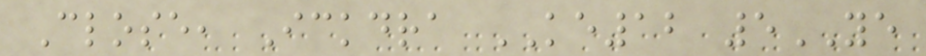Close, Ickdra KE12 5YE
